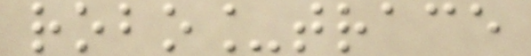robo_trace
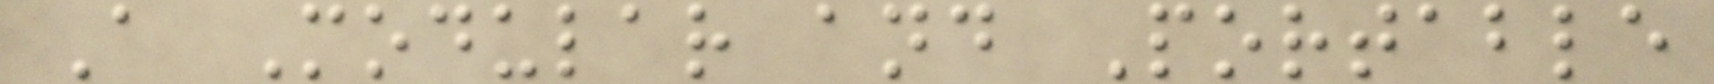A Modular and Portable
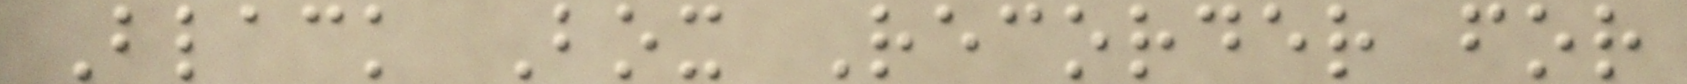Black Box Recorder for
